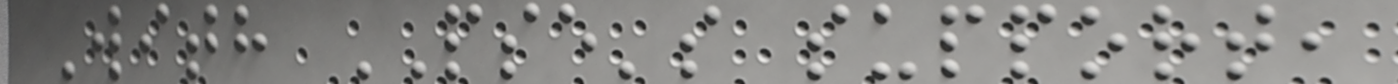With PSE's support,
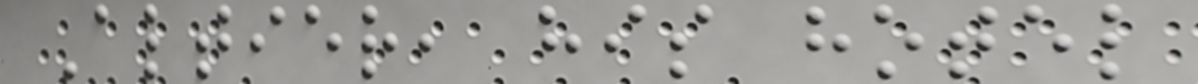Altier, his hotel
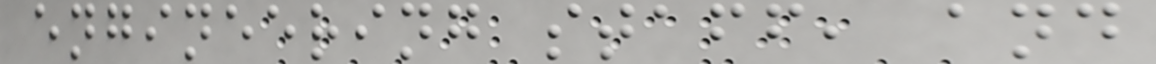engineering staff, and
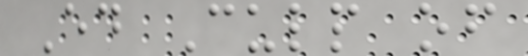Ed Culp of
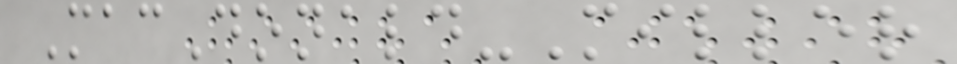MacDonald-Miller
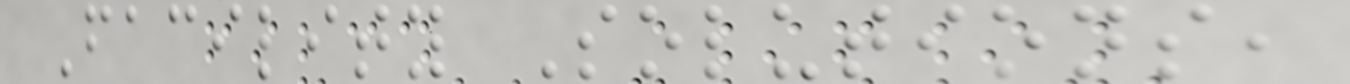Facility Solutions,
